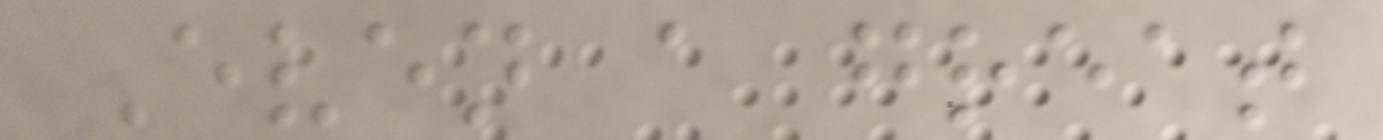Even a great
